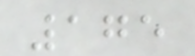175
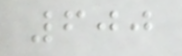600
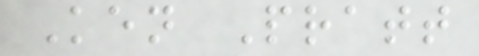Ken Pratt
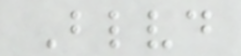Blvd
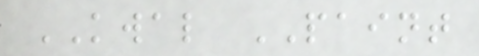KWAL PAINT
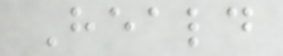Heald
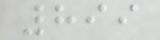899
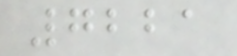7221
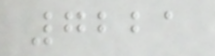7221
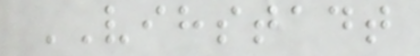VIHSTADT
